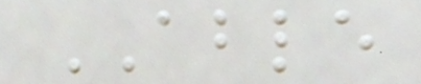ABLE
